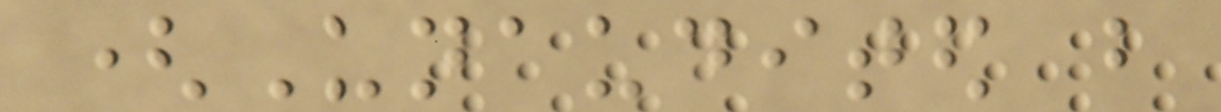(Unaudited but
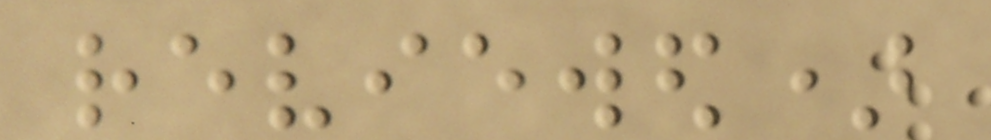reviewed)
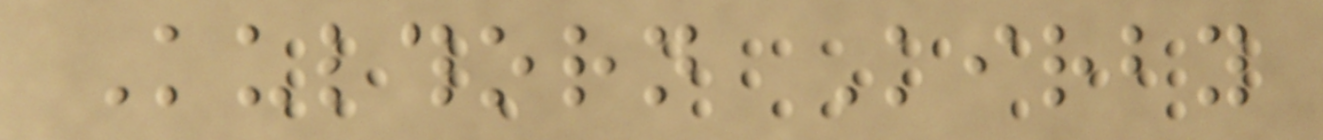Kulthorn Kirby
